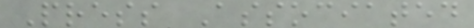Press Associated
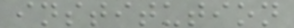institution
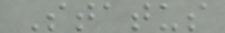Status
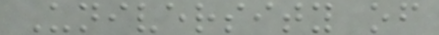University of
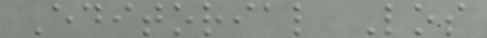Editorial Los
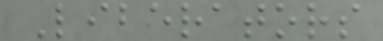Liberators
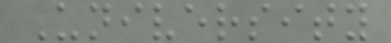University
